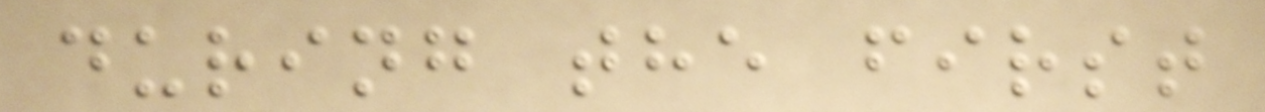during the first
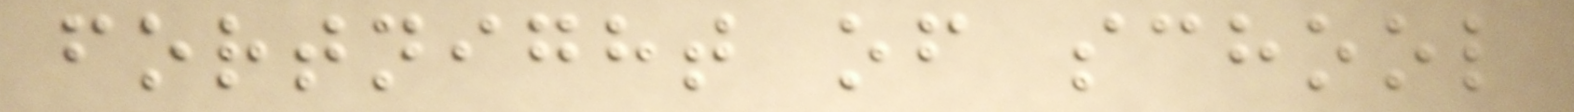fortnight of school
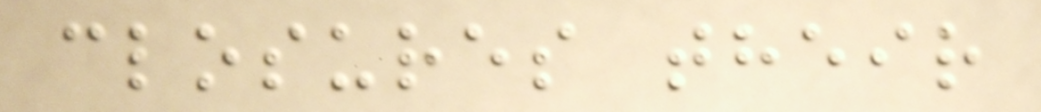closures their
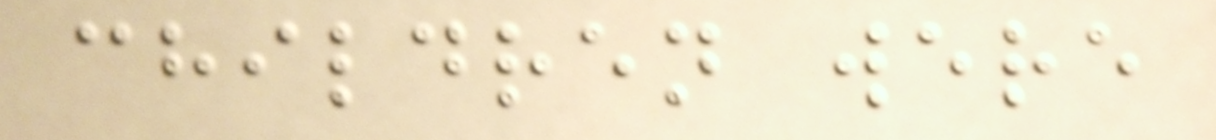children were
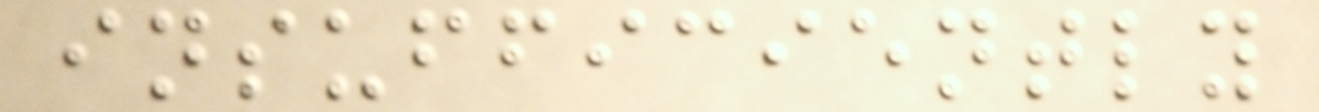insufficiently
